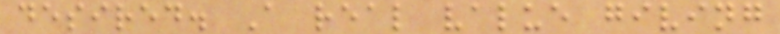desired. A real value giving
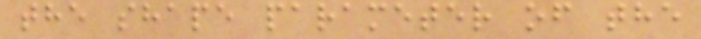the shape parameter of the
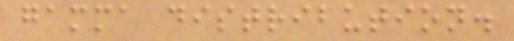gamma distribution.
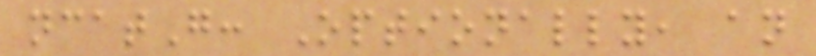ncatG: Optionally, an
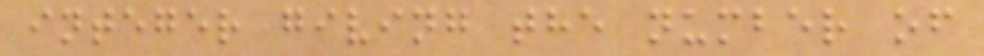integer giving the number of
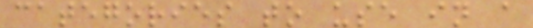categories to use in a
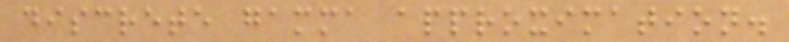discrete gamma approximation.
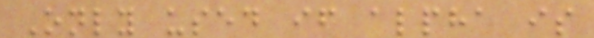Only used if alpha is
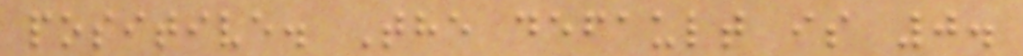positive. The default is 0.
